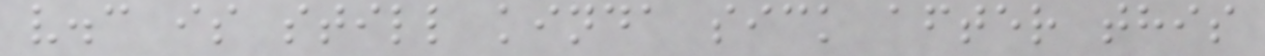v.c is still kinda sick after this
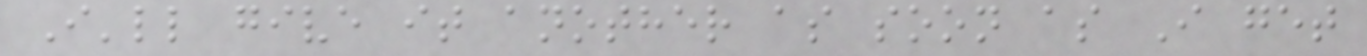I'll give it another as soon as I get
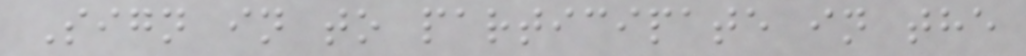Sign in to participate in the
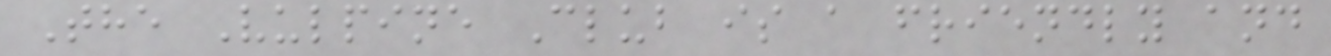The Vulpine Club is a friendly and
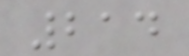214
